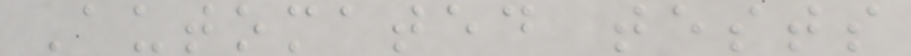Automated tests
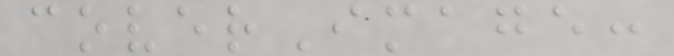coverImage:
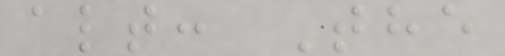alt: The
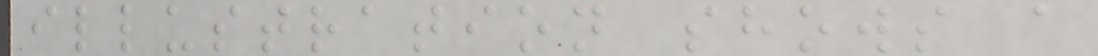illustration shows a
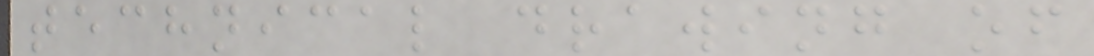technical drawing of
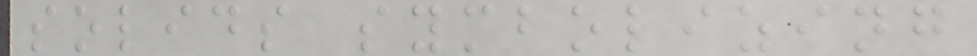solids symbolizing
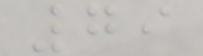79
